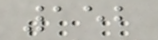152
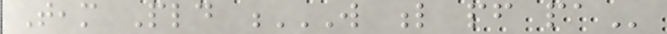Team Pld W L PF PA
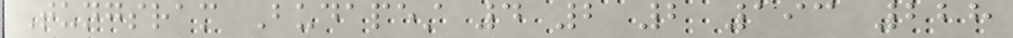Tungsram Budapest 4 2 2 193 228
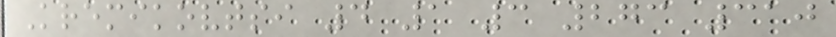Kremikovtsi 4 1 3 273 310
